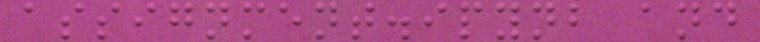assignment.ipynb and
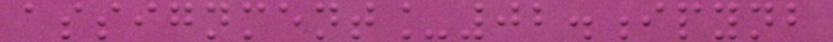assignment_02.ipynb
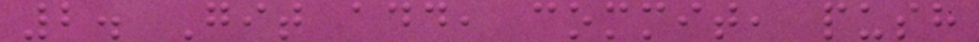2. Git add, commit, push
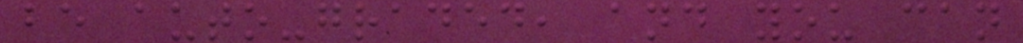be auto-graded, and you can
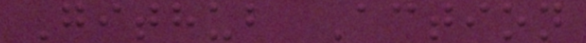Github Action
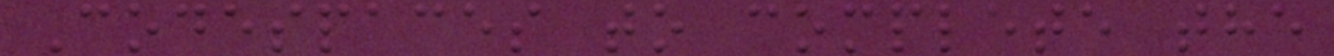Codespaces to complete the
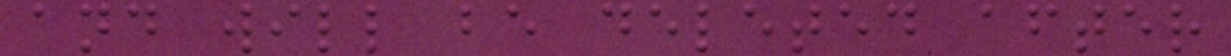and will be deleted after
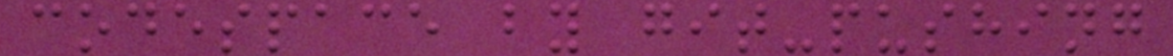codespace by git-pushing
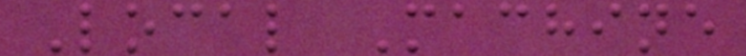Local Machine
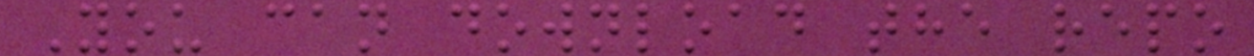You can download the repo
